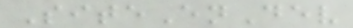SiteEnDev
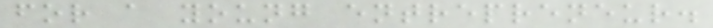for a young entrepreneur.
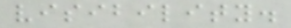visibility.
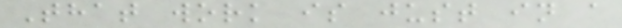That work is just in a
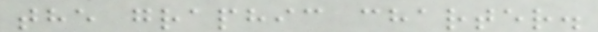the graphic charter.
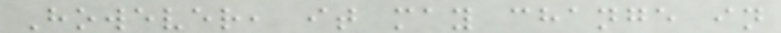However, it may change in
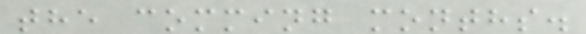the comming months.
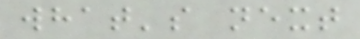what's next
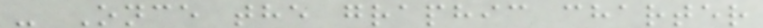- Once the graphic charter
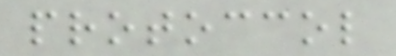protoccol
